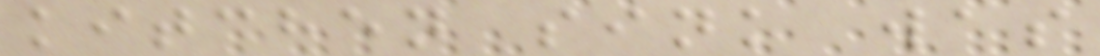kitchen sink was
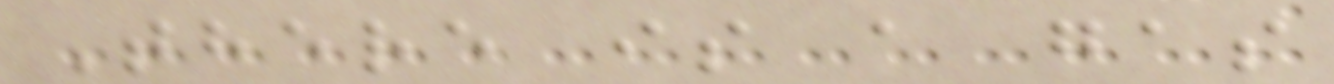There is a gas
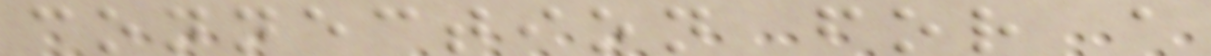connection for a
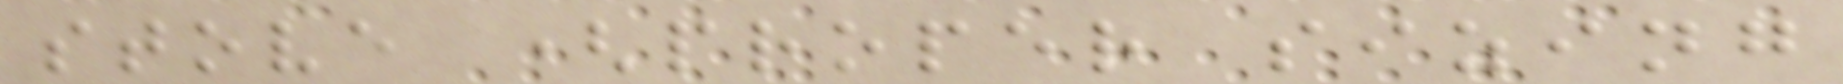stove (proper sizing
